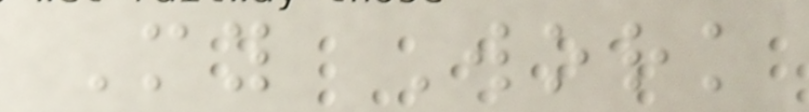My Work
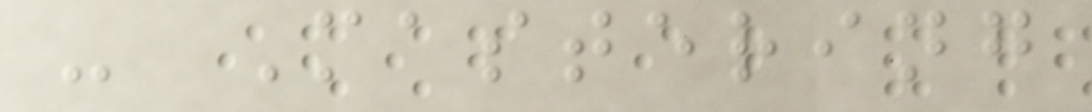- Mastering
